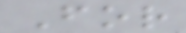For
